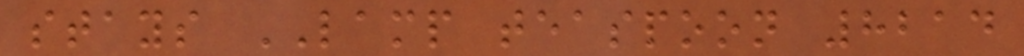stays LAMP teaspoon 8214
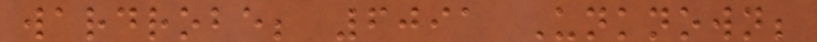wardrobe; 6091 Unknown;
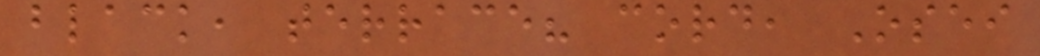black, terrace? cord, Osei
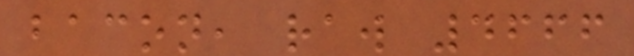bacon, raw 4666
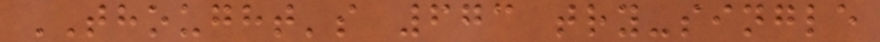THOUGHT's 673 try-single
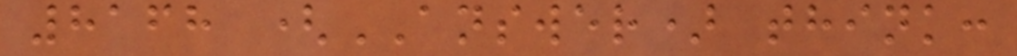8168 (ANSWER) think:
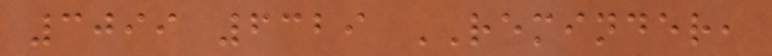3099 6329 REMINDER,
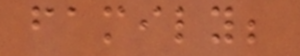family;
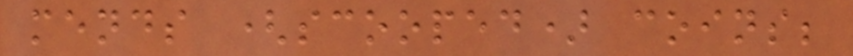mends (scooped) coins;
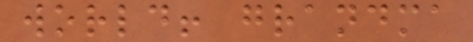world! grandma
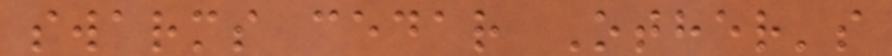swarms cedar Other's
